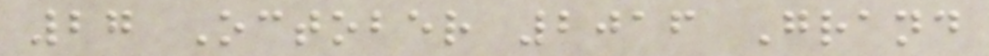27 October 2016 Grand
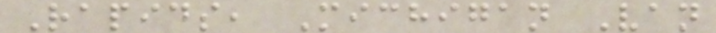Rapids, Michigan Van
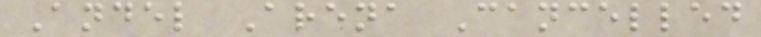Andel Arena Cancelled
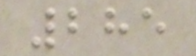285
